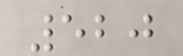520
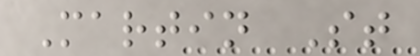Martin St
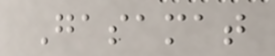Gasamat
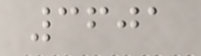3601
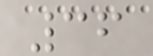36
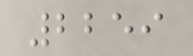2259
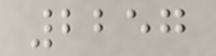2257
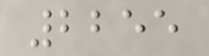2255
